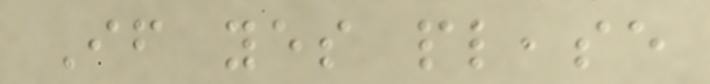If yes please
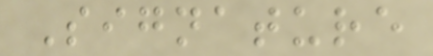Signature
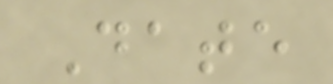Date
